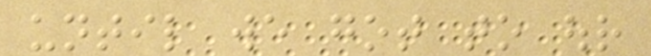until we got to our
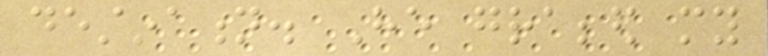destination. He grabbed my
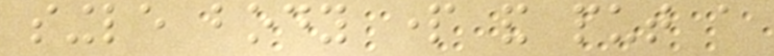single body part and put a
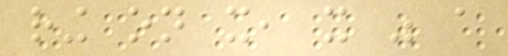ring on it, it was a
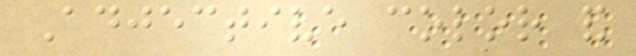Adjective color and
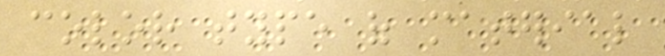color type of material
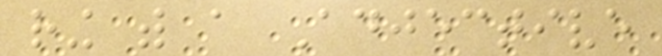ring with a Adjective
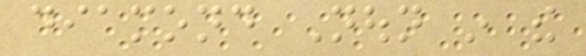diamond Noun in the
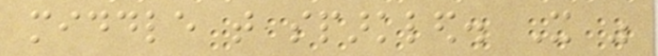middle that sparkled. It was
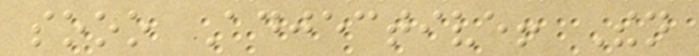sooo Adjective! Then
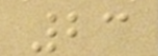23
